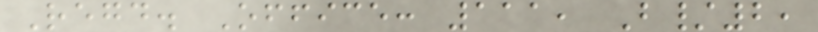Regd. Office: 111, B/2,
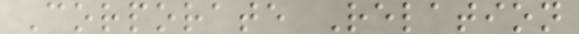Corporate Relation
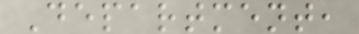Department,
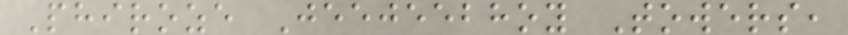Phiroze Jeejeebhoy Towers,
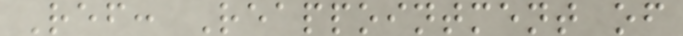Ref: Reappointment of
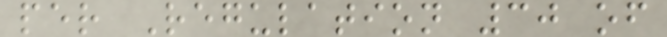per Regulation 30 of
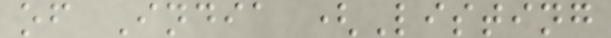of India (Listing
